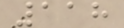118
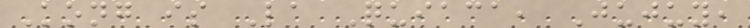Kong is La Quiaca, Jujuy,
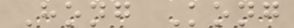Hong Kong
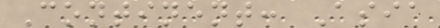Continent: Asia
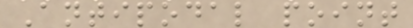Antipodal point
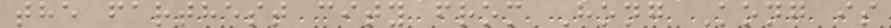the farthest city from Hong Kong is
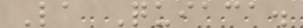La Quiaca.
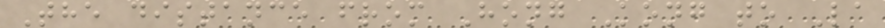The distance from Hong Kong to La
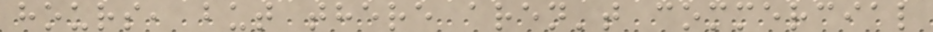hours, but there aren't commercial
